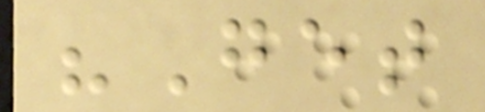"Get
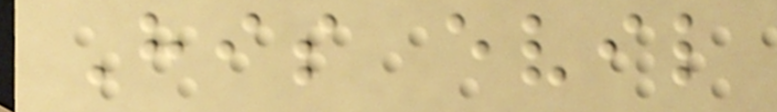His evil
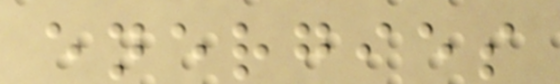energies
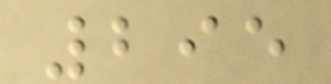295
